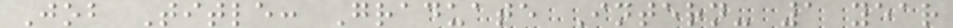Job Title: Graduate Intern- 1 year
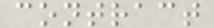contract
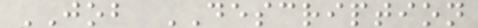JOB DESCRIPTION
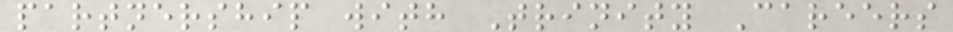partnership with Trinity Careers
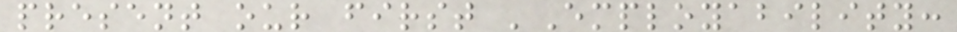present our first 'Employability:
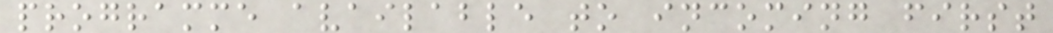programme available to incoming first
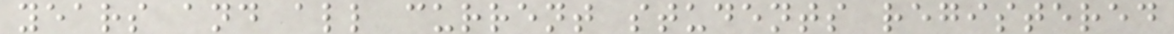years and all current students registered
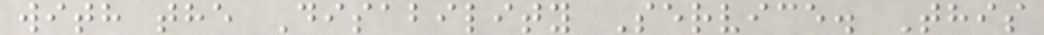with the Disability Service. This
